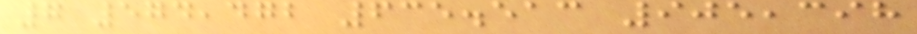7 574,472 635.513 905,398
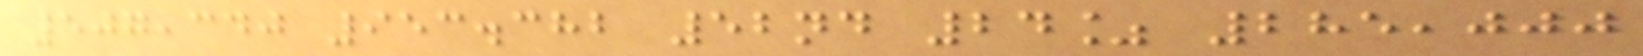507,340 953.382 52nd 24% 285,000
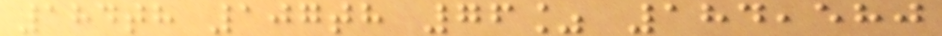184th 107th 76% 184,580
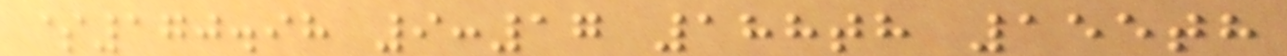$170.98 9:17 188th 155th
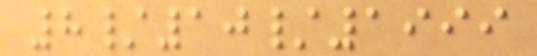8/10/1999
